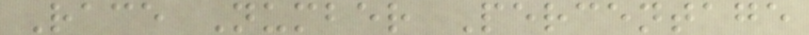Race Number Percentage
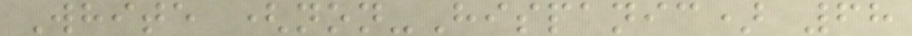White (non-Hispanic) 68
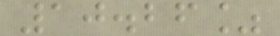10.26%
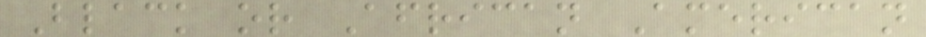Black or African American
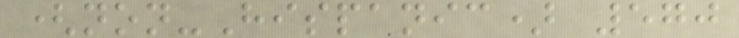(non-Hispanic) 570
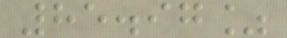85.97%
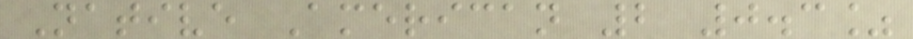Native American 2 0.3%
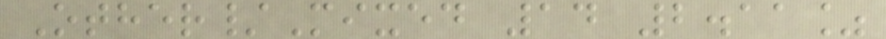Other/Mixed 14 2.11%
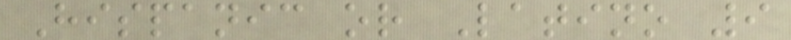Hispanic or Latino 9
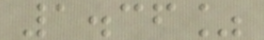1.36%
